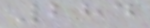284
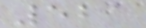521
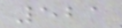521
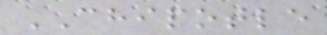CHIPOTLE
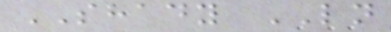SHADY LN
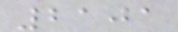2101
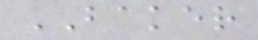BAKER
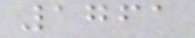1761
